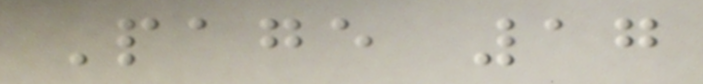Page 17
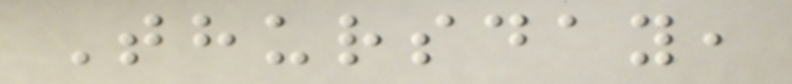Thursday,
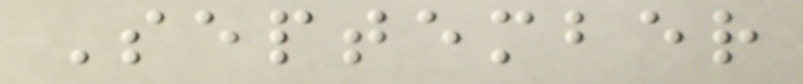September
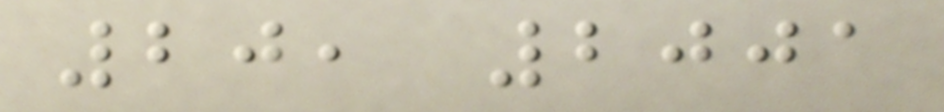20, 2001
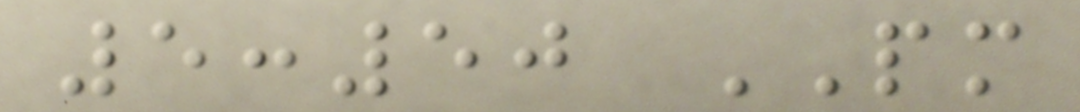5:50 PM
